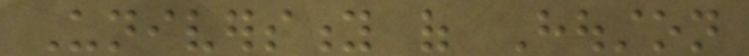University of Houston
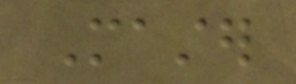Master
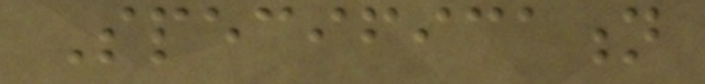Specification
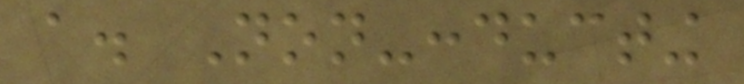a. Non-conducting
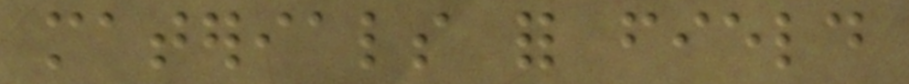materials for field
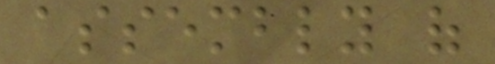assembly of
